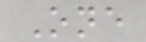One
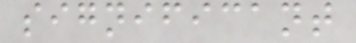significant
